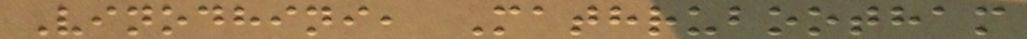Vinodhini, Mathrubootham
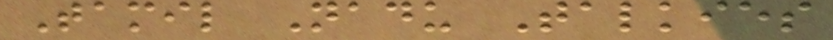Tamil Nadu Talkies
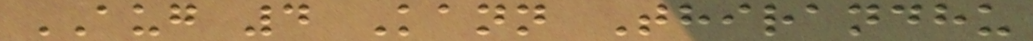AUG 4 Kann Thirandhu
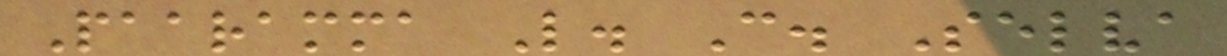Paaramma L. C. Selva
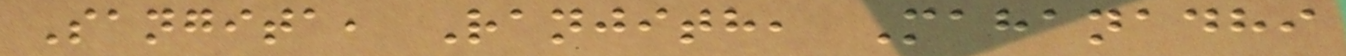Sangita, Ranjith, Mahanadhi
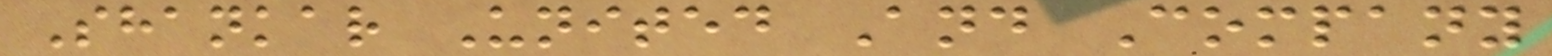Shankar United And Company
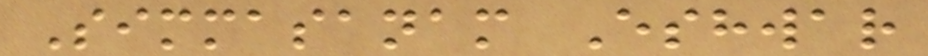Simmasanam Eshwar
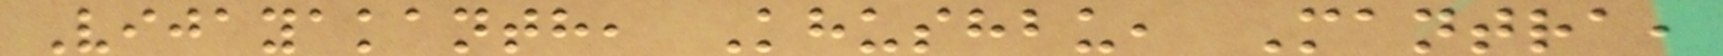Vijayakanth, Khushbu, Mantra,
